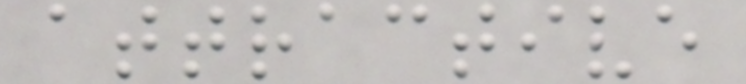attractive
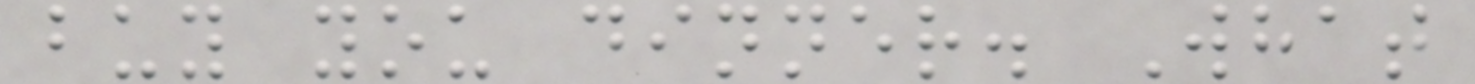buy you dinner. What
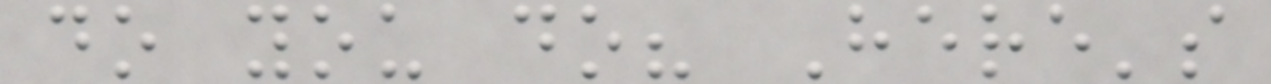do you do? Here's
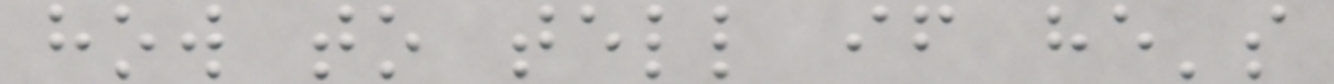how to tell if he's
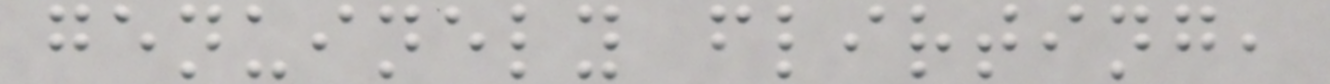genuinely flirting,
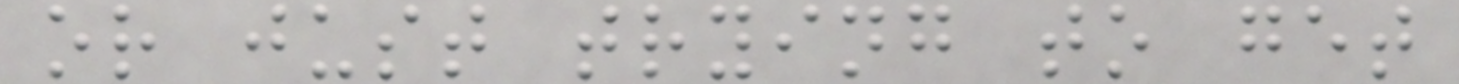or just trying to get
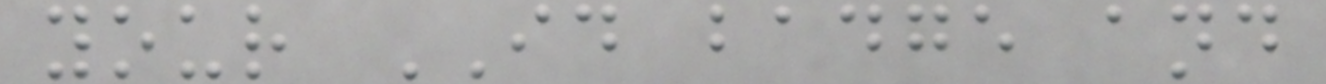your ID badge and
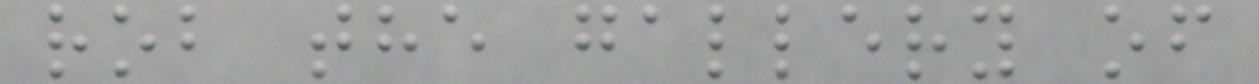rob the gallery of
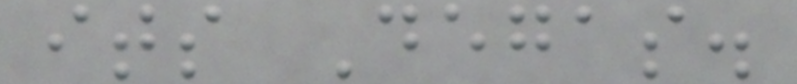its Degas.
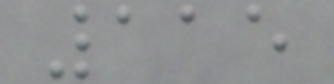115
